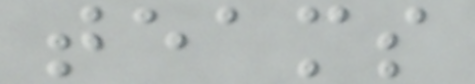teams
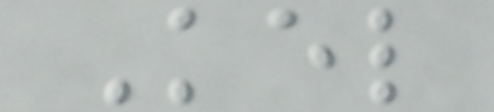Kel
